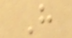H
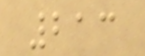213
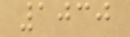1030
